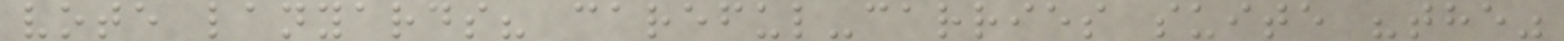vote lanyards? careful-carries suite "the"
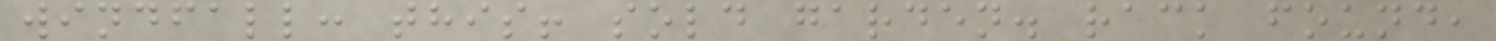windfall: this! sold garden. rack found,
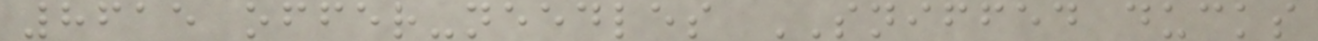8615 offer-needles SNIFFED ducks
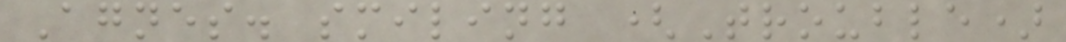Agnes. smiling (Trouble)
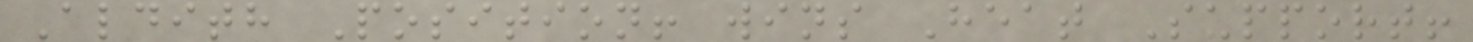Aldith Position! wins Heat Support!
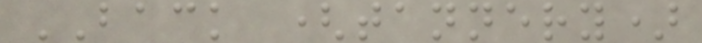BACK (tannery)
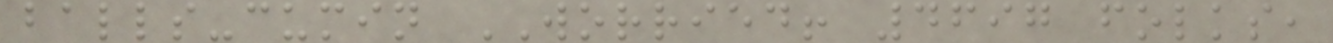balls-cumin WORRIED! 4697 folks,
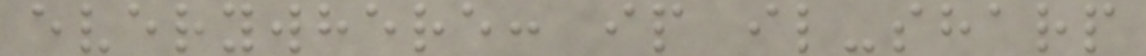everywhere: ip il-sharp
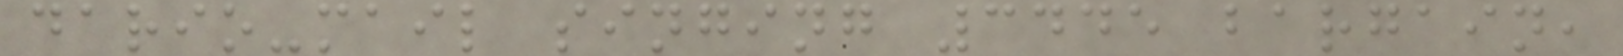dario-mail singing 3445 bargain,
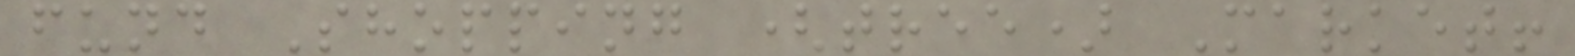fund Shopping (tree) Market!
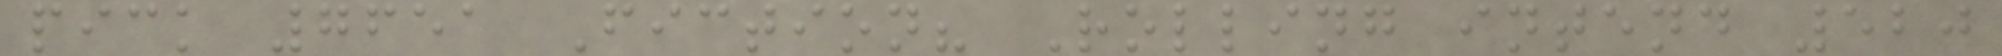pick 7651 Fiction? Rolling intend 520
